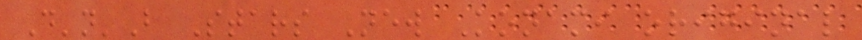D'n'B Stars New Konami original
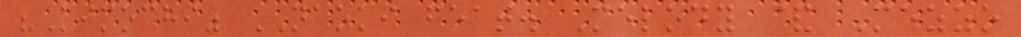"Kimochi" NAOKI feat. Melody & Mezzo
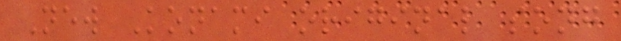New Konami original song
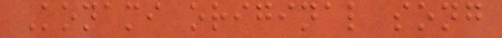Konami original song
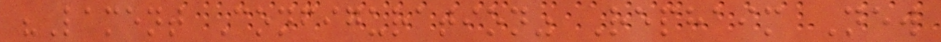"Lament Configuration" Rephaim New
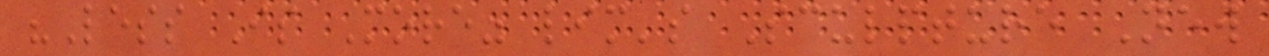"Less Is More" lim's Sculpture New
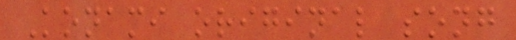Konami original song
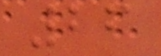26
